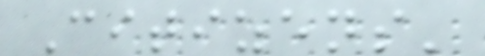Citizens'
